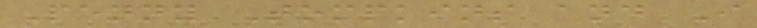Penny Tompkins and I
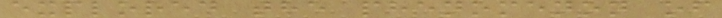explored the phenomenon of
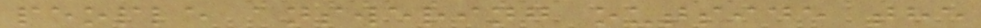people answering outside the
